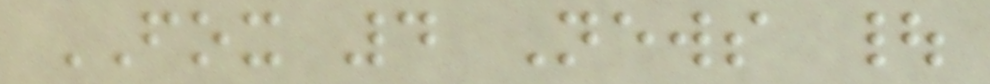FOX 4 News |
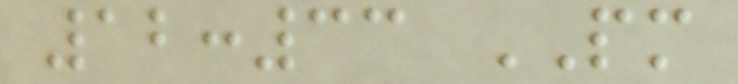12:33 PM
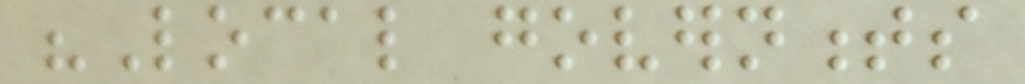"Local governments
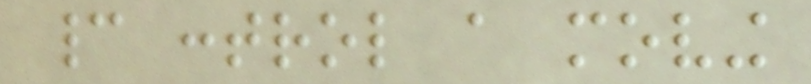cannot control a moving
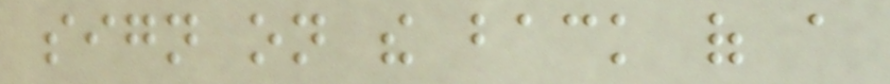sign on the back of a
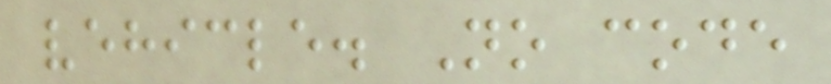vehicle. No code
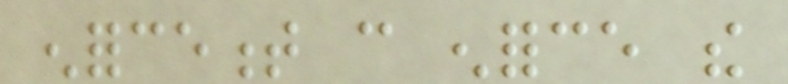enforcement can enforce the
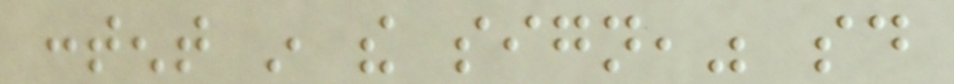content in the sign," said
